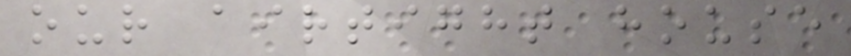our airtight house
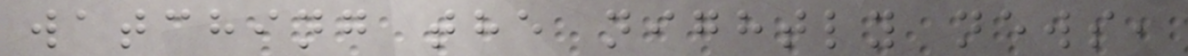watching the nightly news,
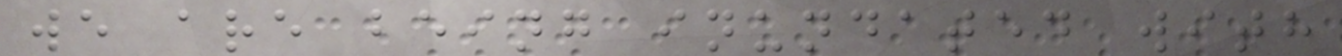we are being inundated with
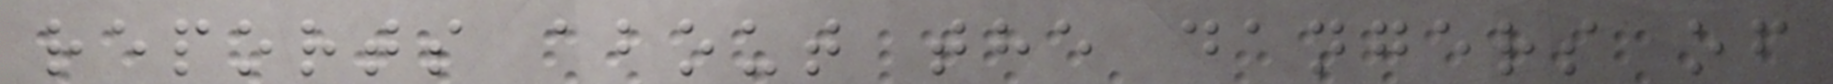reports about the dangers of
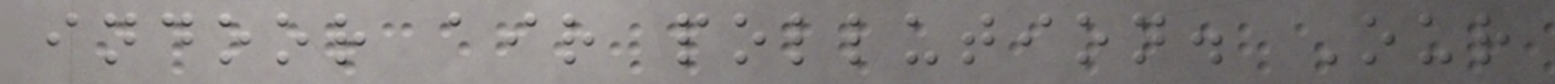indoor air pollution. Our
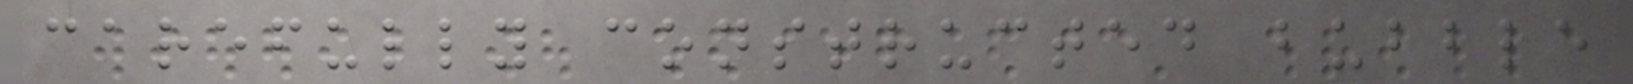carefully constructed bubble
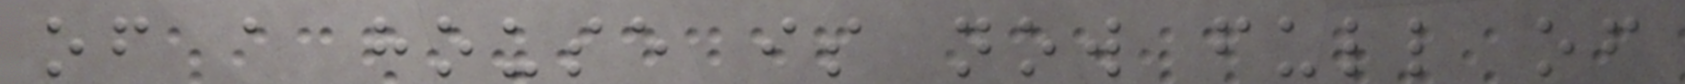of a house is now full of
